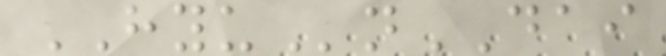HYUnDAI
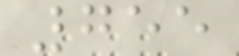755
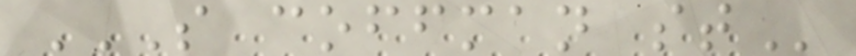S COFFMAN ST
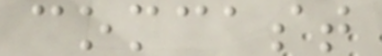comcast
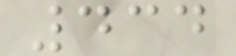434
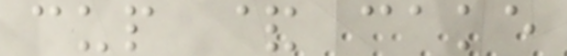cup & cake
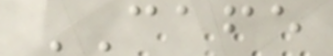CAFE
